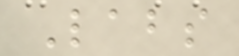Labs
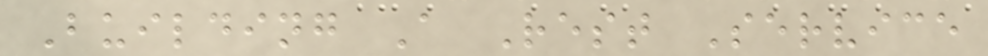Building A Rest Service
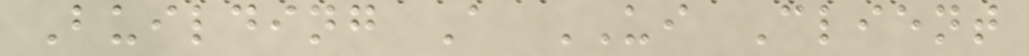Building A UI Client
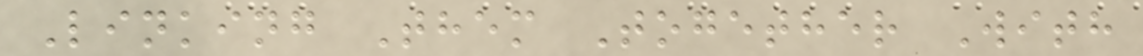Linking Them Together With
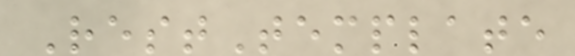RestTemplate
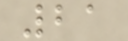21
